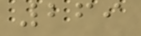269
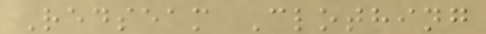Redseam Clothing
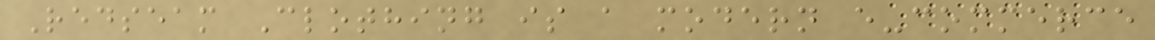Redseam Clothing is a modern e-commerce
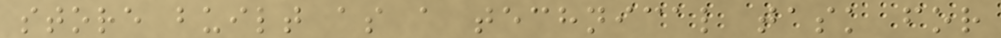store built as a technical task for
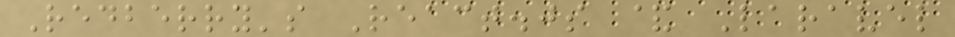Redberry's React.js & Laravel
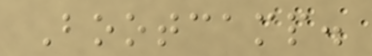Bootcamp.
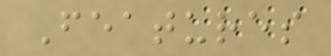Features
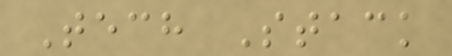Tech Stack
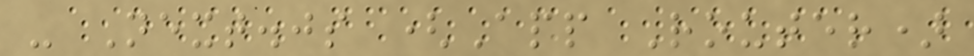- Next.js (App Router)
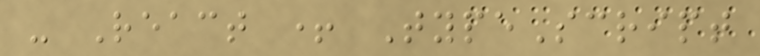- React + TypeScript
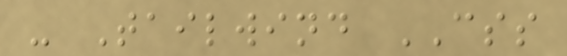- Tailwind CSS
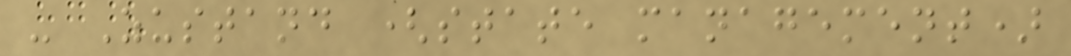- Zustand (state management)
